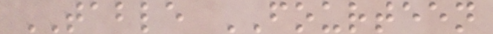TABLE FOURTEEN
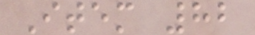Item 82
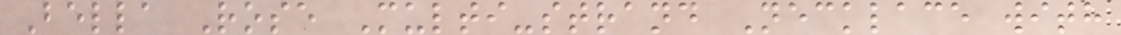Bella Rose Multi-strand Necklace with
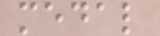medal
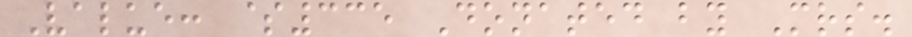Value: $335 Donated by Mrs.
